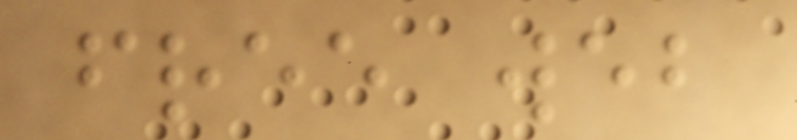free web
